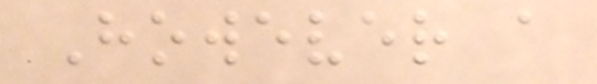However a
